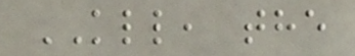KLL, the
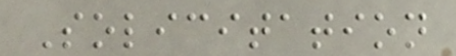Solicitation
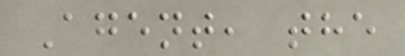Agent, the
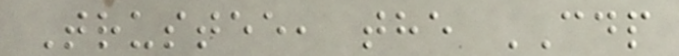Trustee, the CDP
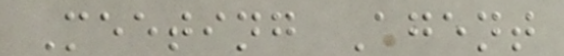Meeting Agent
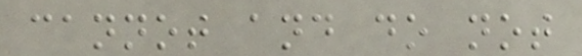cannot and do not
